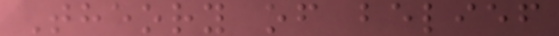Theory of belief
